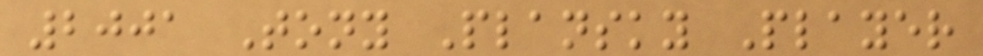2001 Tony Plansky Player
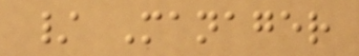/ Manager
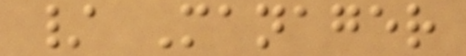/ Manager
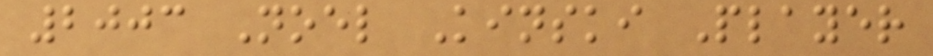2003 Noel Kinski Player
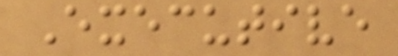Executive
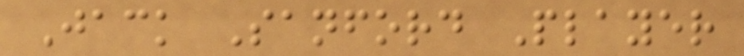Jack Sanford Player
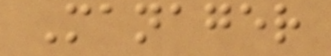Manager
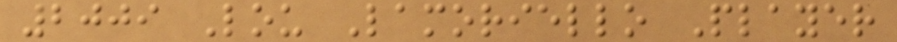2009 Lou Lamoriello Player
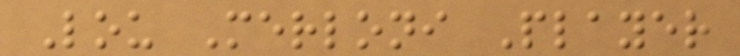Lou Merloni Player
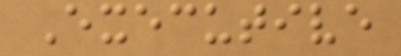Executive
